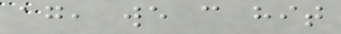again, we can hit
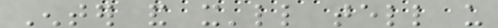Enter and it'll tell us
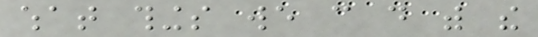what things we can do with the
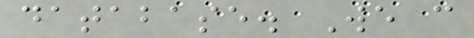database. We can
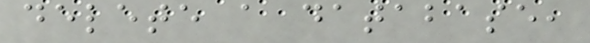delete a database,
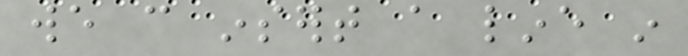we can insert a line in
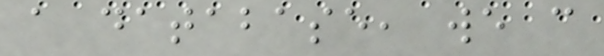a database, we can
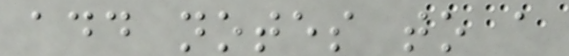add notes to a
